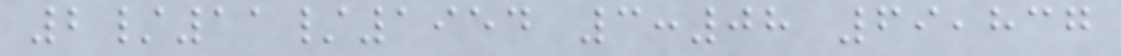2/11/1954 3:08 69,837
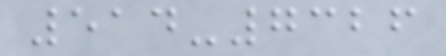514-7326
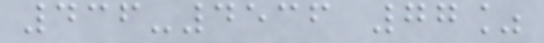436-4536 77%
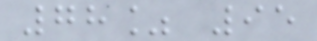78% 95
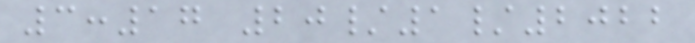3:17 20/1/2022
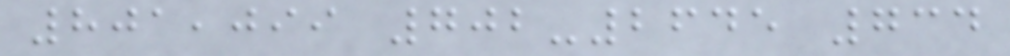801,099 702-2645 734
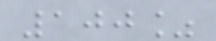100%
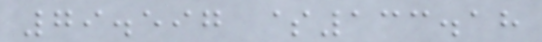79.597 $133.18
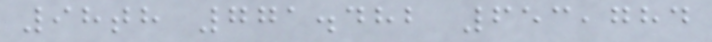98th 771.482 653,784
